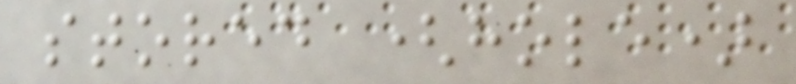stored (hole)
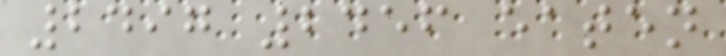2497 2456 eaten
